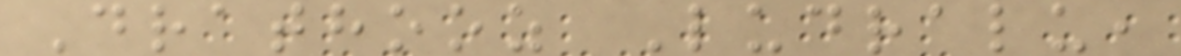Drathooz Ludralu,
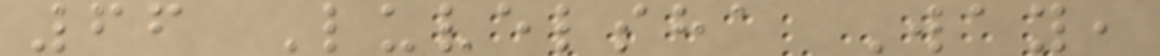66 Luvelsha Way,
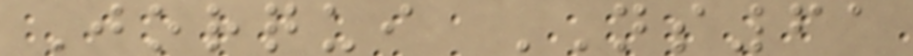Jorqui NS61
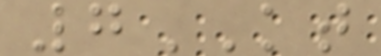7KT
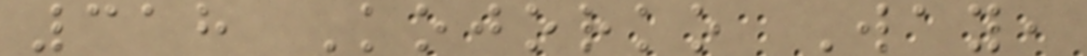318 Kojorko Way,
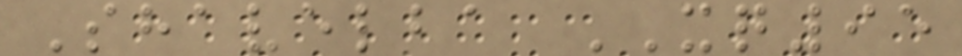Shavelba XQ95
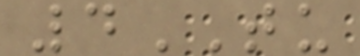4TU
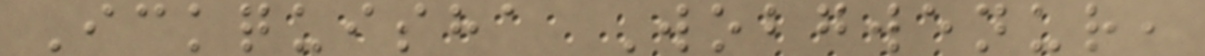Ickquisha Wobgwenur,
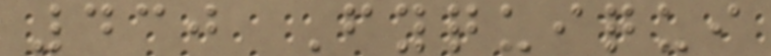430 Fyquiqui
